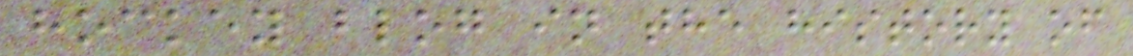hockey blog in the history of
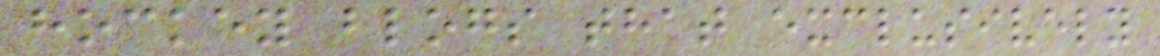hockey blogs that exclusively
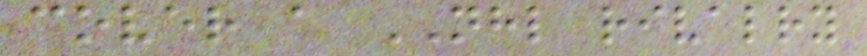cover a NHL rivalry
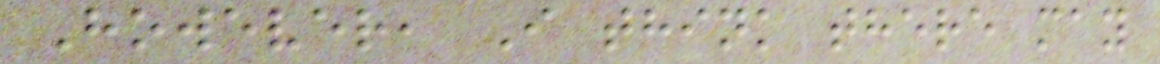However, I think there may
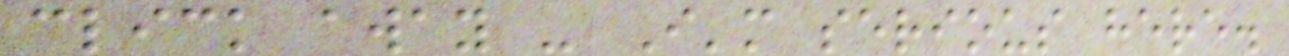click away - I'm serious here.
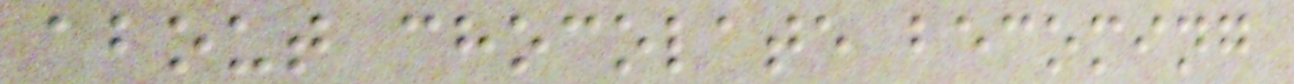about chocolate becoming
